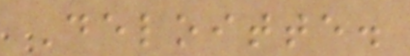Deloitte.
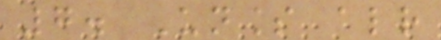7. Unless already
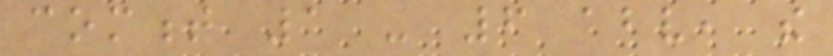comment 1 - 6 above, the
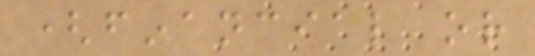(financial or
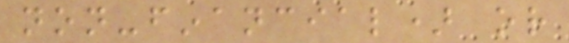non-financial) or
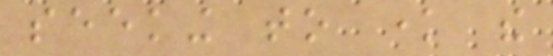seeking to know the
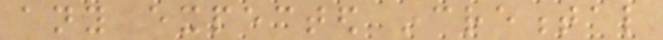any expected incremental
